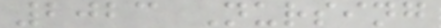2023 Nursing
